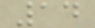14
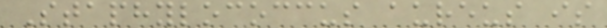Staphylococcus aureus is
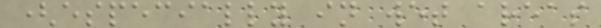(especially in wet areas
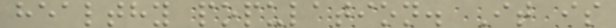healthy population. It is
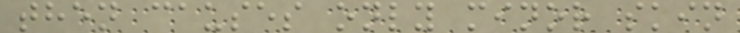then causes only minor skin
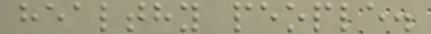healthy people.
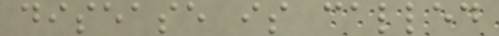disease is called
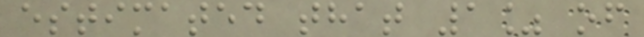estimated that 1% of
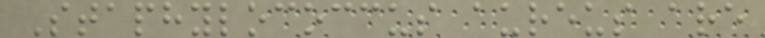Staphylococcus aureus are
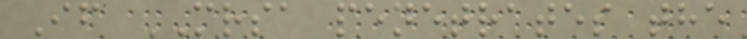If MRSA penetrates the
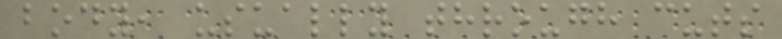body, usually through cuts
